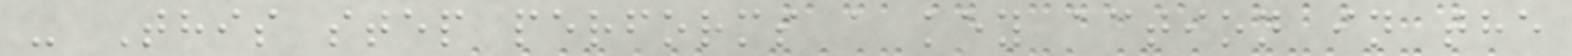- This step performs a key action in the
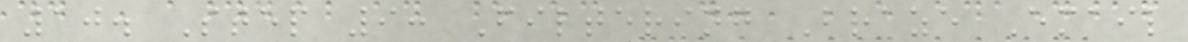10. Step 9: Filtering Braze Email
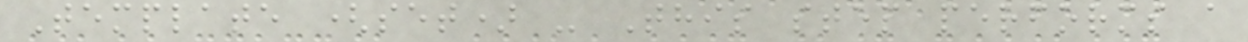Template (set) - This step performs a
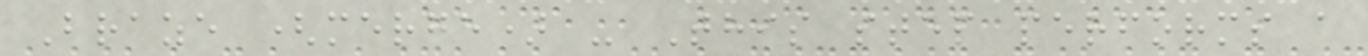Braze (merge) - This step performs a
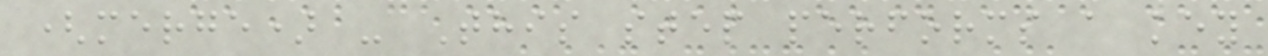(merge) - This step performs a key
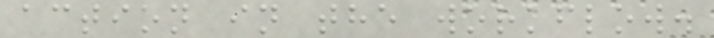action in the workflow.
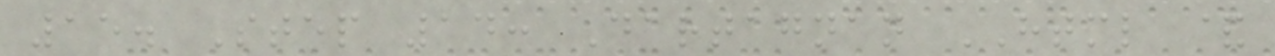15. Step 14: Dartagnan HTML &
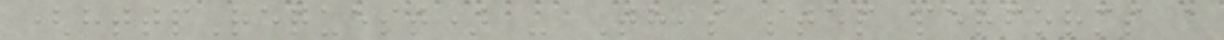(httpRequest) - This step performs a
